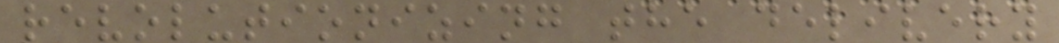revolutionizing the delivery
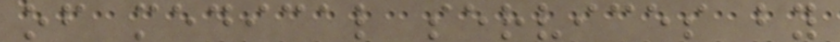of medical services by
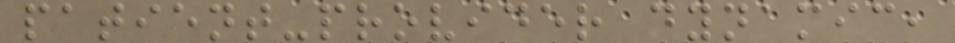patient-provider dynamic,
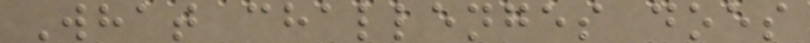What challenges does
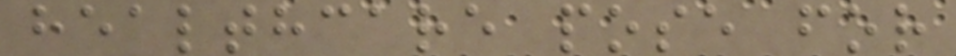healthcare pose for
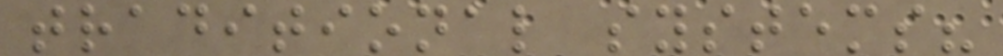traditional systems?
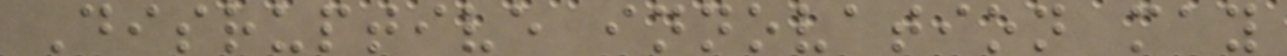Disruptive innovation may
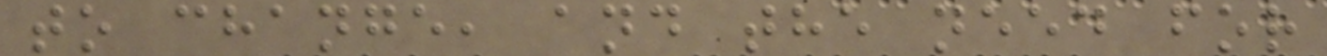to change, and the need for
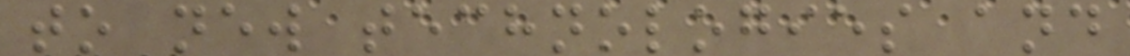to new technologies and
